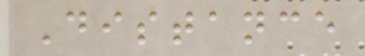Distance
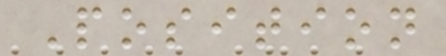Position
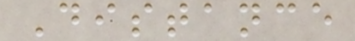Distance
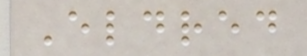Eldred
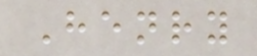Henry
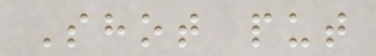Shot put
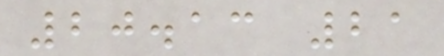20.13 21
